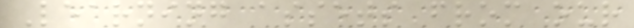Learning assets from our
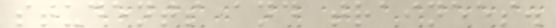students and trainees.
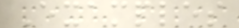Examples
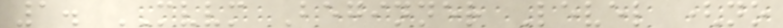1. MVVM Beginner Level (no
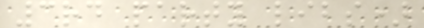3rd party libs)
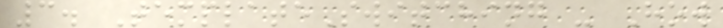3. TemplateSwitching - How
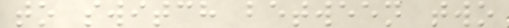to switch between two
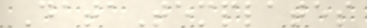DataTemplates
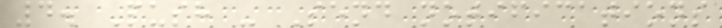4. Push - Send notifications
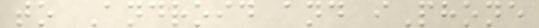to Android and iPhone
